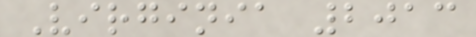Virginia 2013
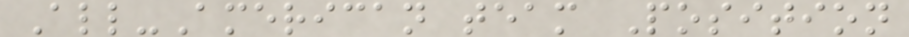All-American team Position
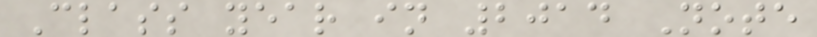Class year in 2014 Note
